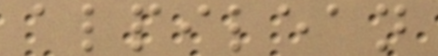alpilean
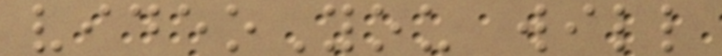videoYou will
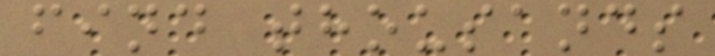find thousands
